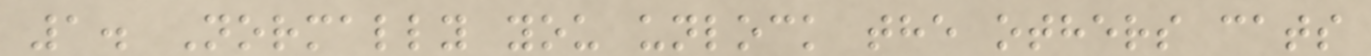1. Normally you unlock the others cats
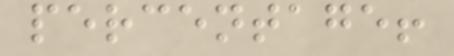percentage!
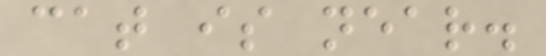cat is near.
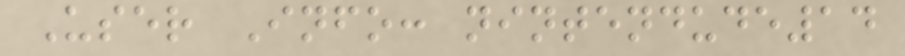User Info: nintendude14
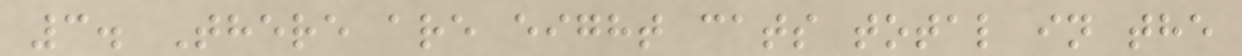3. There are eight cats total in the
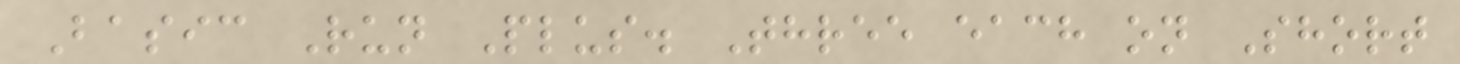Basic Run Plus. Three each on Short
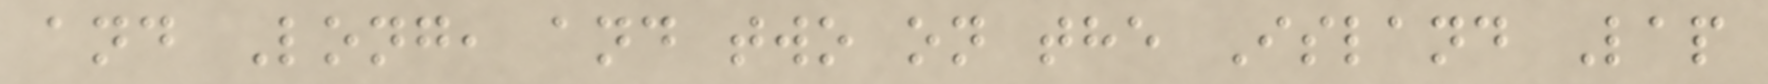and Long, and two on the Island Lap
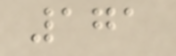171
